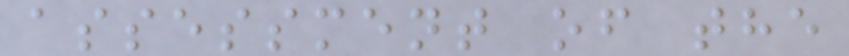assessment of the
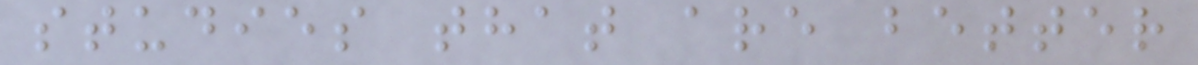studies that are better
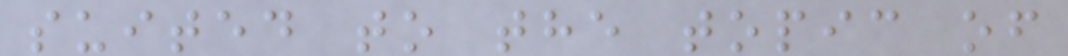suited to the topic of
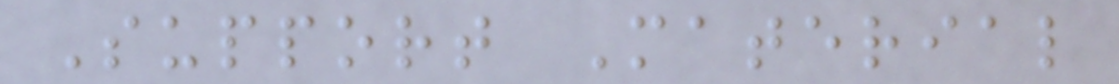Support Material
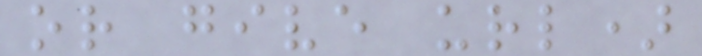or give url)
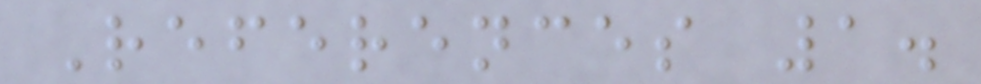References 1.
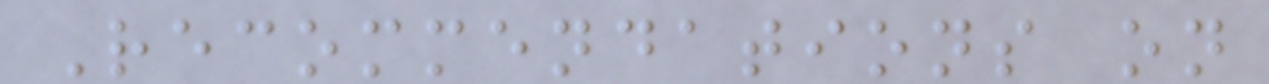Recommendations on
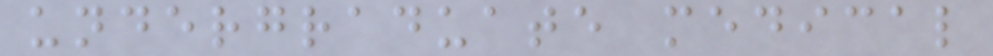undergraduate medical
